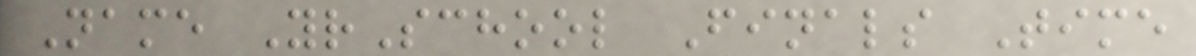Name YrSchool Finals Time
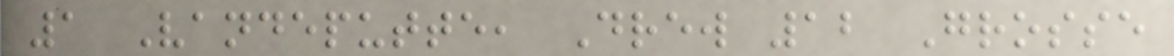1 Vandeputte, Drew 12 Grosse
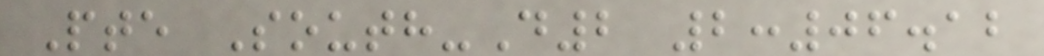Pte South-D2 2:06.12
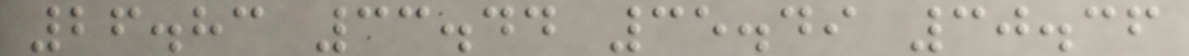26.83 33.44 35.49 30.36
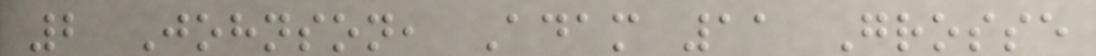2 Johnson, Adam 11 Grosse
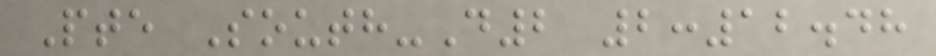Pte South-D2 2:12.48
